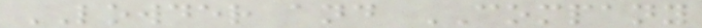LOWDER and COMPANY
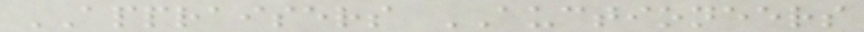APPRAISERS AUCTIONEERS
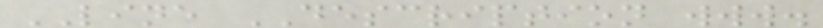LINE DESCRIPTION www.
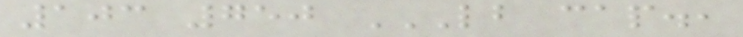103 750 LB CAP.,
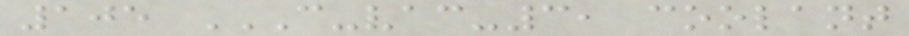105 C-VAC-3, COOLANT
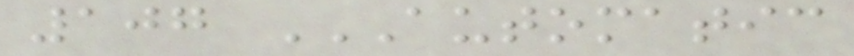107 AUTOMATIC
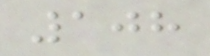108
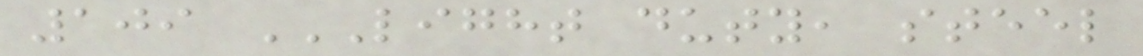109 LIGHT DUTY, STEEL
